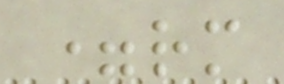=rm
